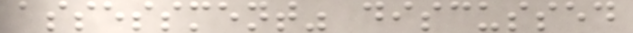assessment" discussed
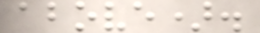above).
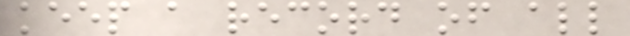keep a record of all
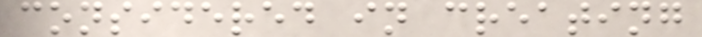considered in creating
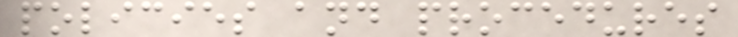policies and procedures
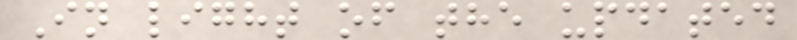In light of the updated
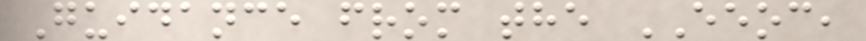Guidance from the EEOC,
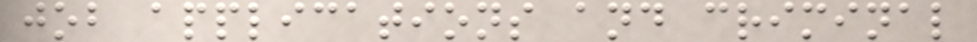job applications and criminal
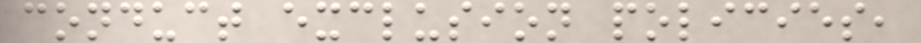conduct exclusion policies,
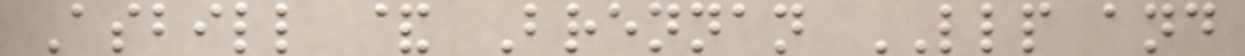Asbill & Brennan LLP and
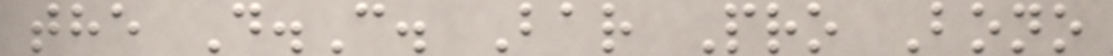the D.C. Bar Pro Bono
